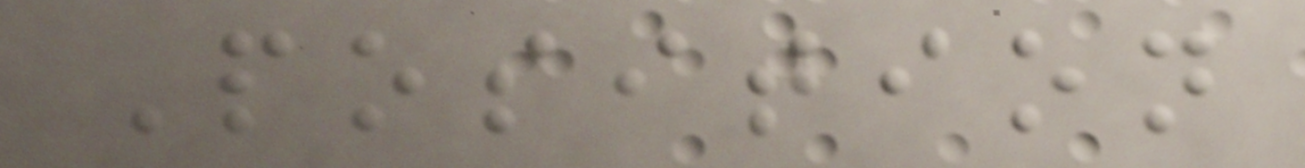Position
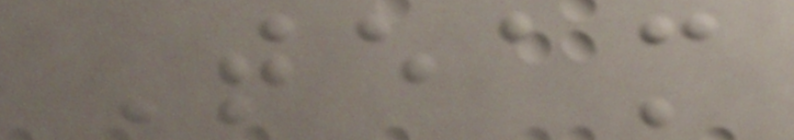Team
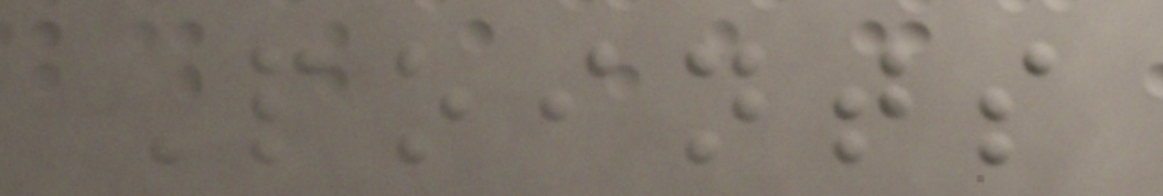Points
